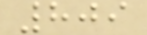809
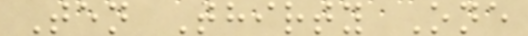Ten Thirty One
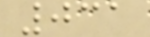031
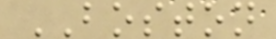BOSTON
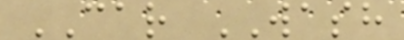CAR WASH
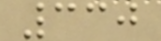330
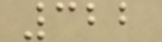322
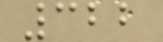322
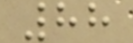88
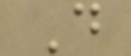D
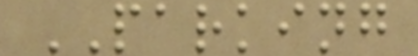PARKING
